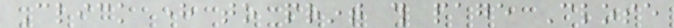Click here to print this page Close
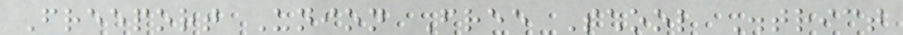Freeport Union Free School District
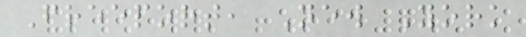Freeport, New York
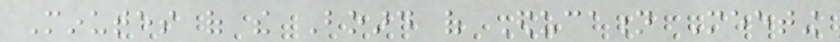Minutes of the Board of Education Meeting
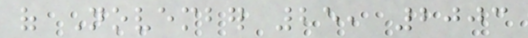of November 25, 2003
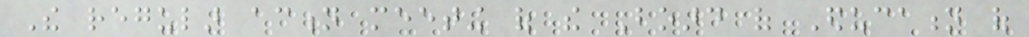The regular action meeting of the Board of Education of
